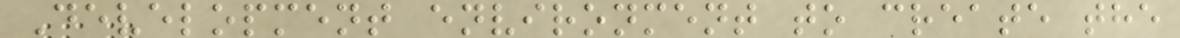Development environment to create the
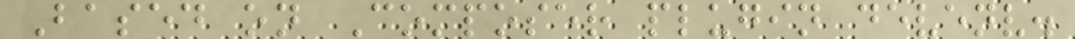Based on Composer plugin devenv.
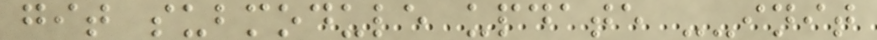git submodule update --init
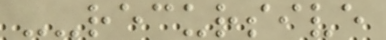--recursive
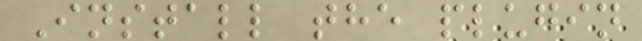Install the plugin
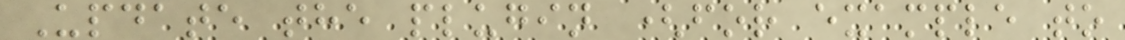Update the plugin (for example to
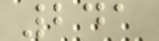241
